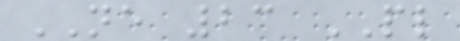NE 23 PL
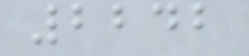2242
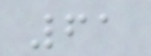61
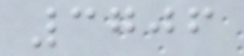3706
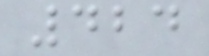424
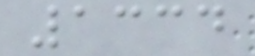1334
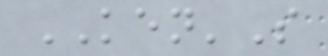KEN'S
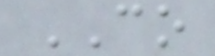CO
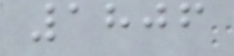1806
